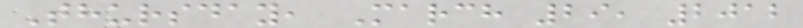Thursday, March 29, 2012
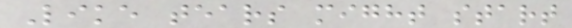Like tears might start
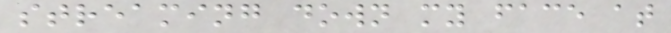streaming down my face at
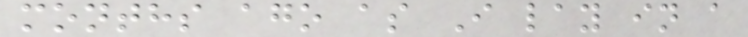months ago as I lay in a
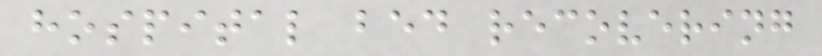hospital bed recovering
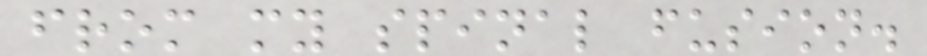from my spinal fusion.
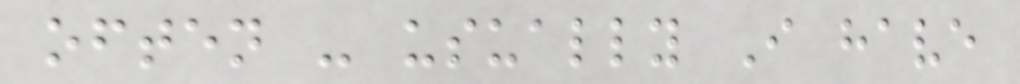often - usually I have
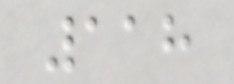118
